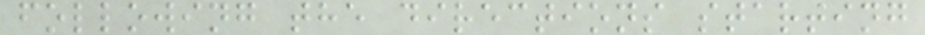following the directions starting
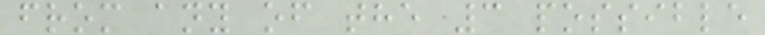from any of the 3 possible
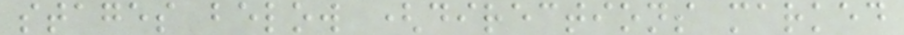stages below (directions marked
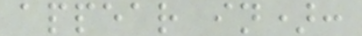appear in):
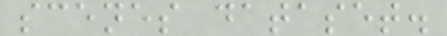scenes dataset.
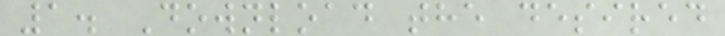1. Download the desired
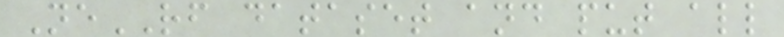NeRF dataset and put all
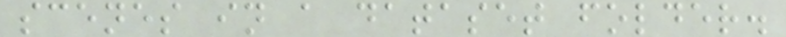scenes in a dataset folder.
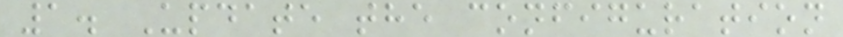1. Update the configuration
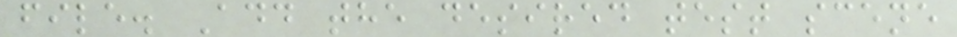file. Add the desired test scene
